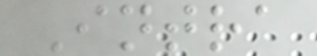Intra
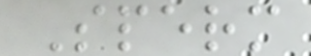Sperm
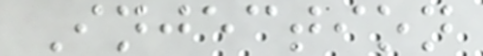Injection
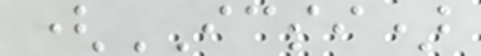(ICSI)
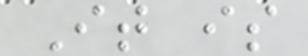It is
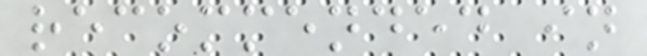recommended in
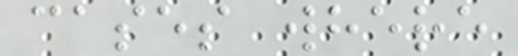cases where
